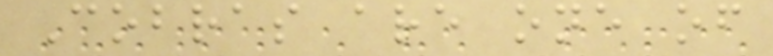Cobras are one of
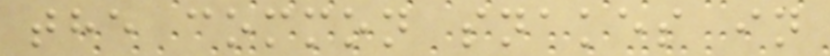the common snakes in
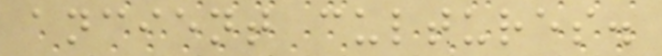ancient cultures.
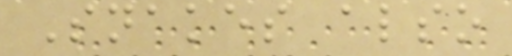Snakes also
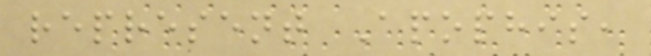represent Apophis,
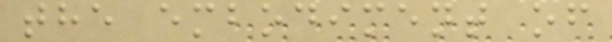the embodiment of
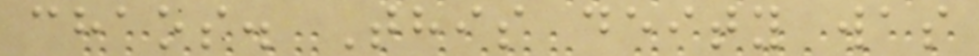chaos. This deity was
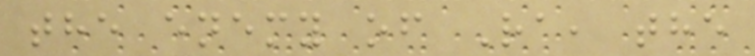the enemy of Ra, the
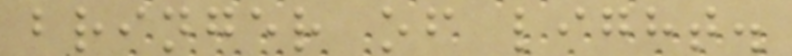bringer of light.
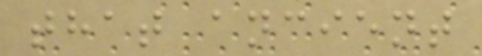that ancient
